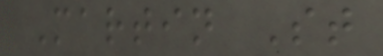Martin St
